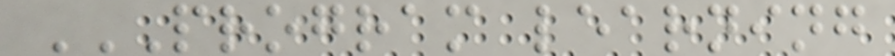PROGRAM LEARNING
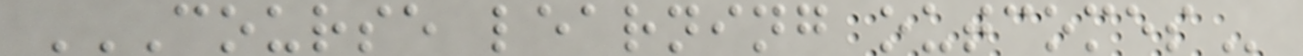COURSE LEARNING OUTCOMES
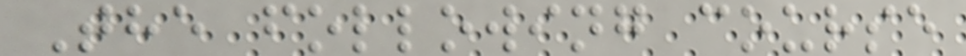The following course
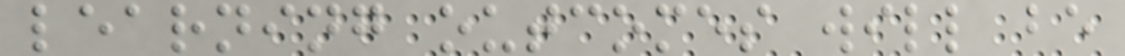learning outcomes will be
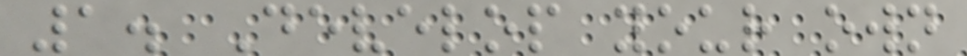1. Develop your own
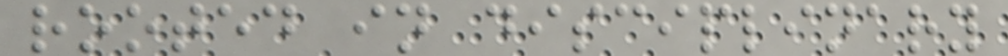rooted in disciplinary
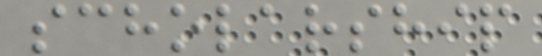scholarship
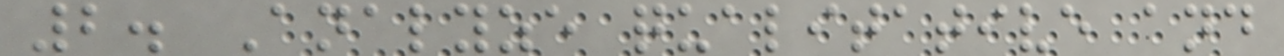2. Analyze qualitative and
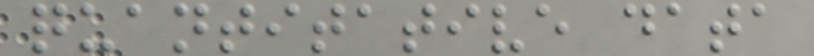quantitative data
